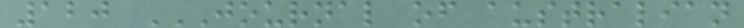120 JOURNAL OF AUSTRALIAN
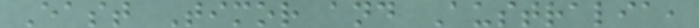East Timor and Australia,
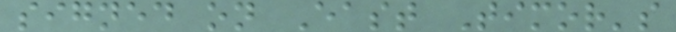signed on East Timor's
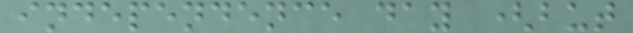independence day (but
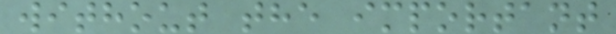without the important
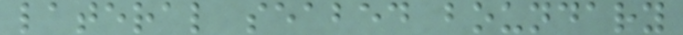lateral seabed boundary
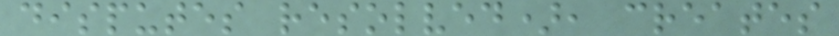disputes resolved), creates
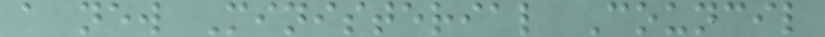a new Ministerial Council
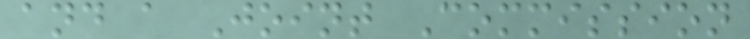and a Joint Commission
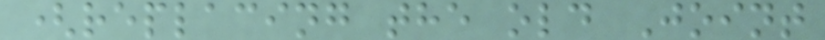(replacing the old Joint
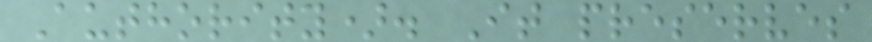Authority). It preserves
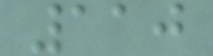110
